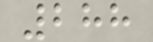288
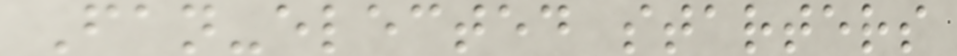Fan-elected starters
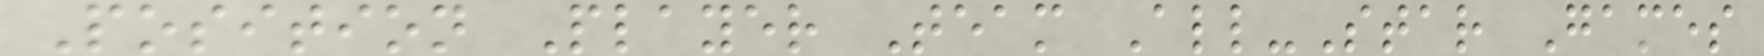Position Player Team All-Star Games
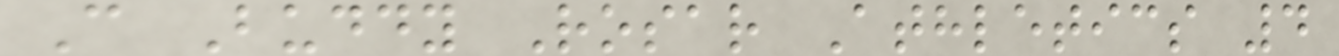C Buddy Rosar Athletics 4
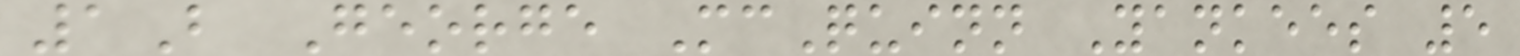1B George McQuinn Yankees 5
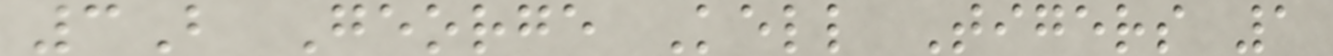3B George Kell Tigers 1
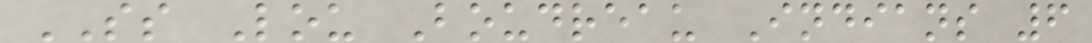SS Lou Boudreau Indians 6
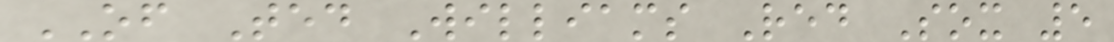OF Ted Williams Red Sox 5
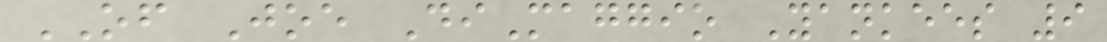OF Joe DiMaggio Yankees 9
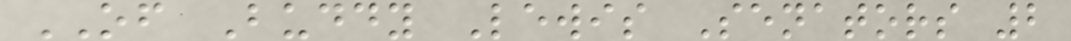OF Buddy Lewis Senators 2
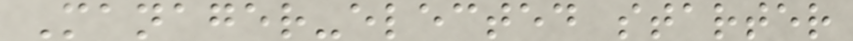Manager-elected starter
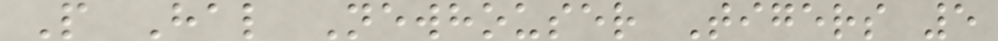P Hal Newhouser Tigers 5
